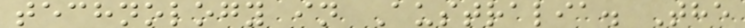technology in Australia. The
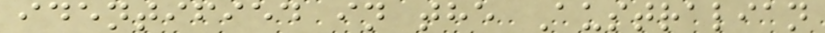identified in the Australian
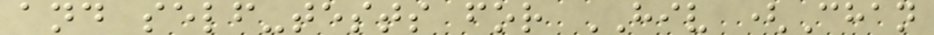and self-tests for HIV (Chan
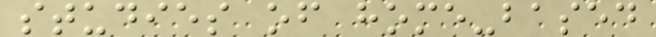studies of home-based
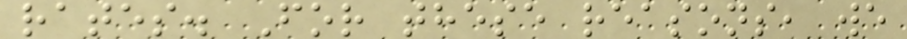rates. For these reasons, we
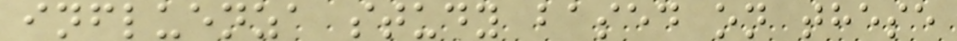influenza study based on these
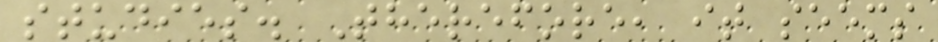studies. Therefore, it seems
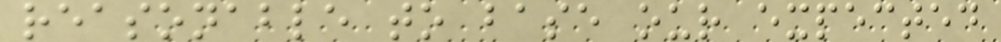reasonable to base our expected
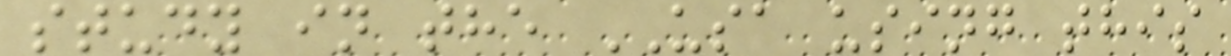study in the USA using this
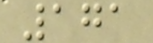171
